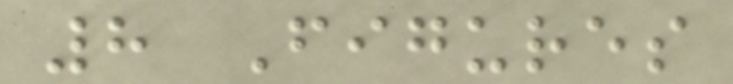8 Figures
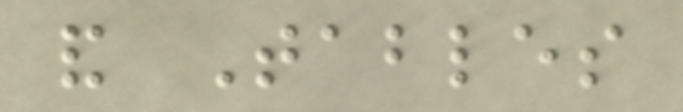and Tables
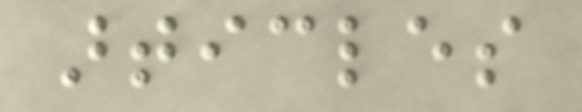articles
